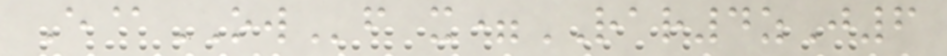E@OWf x=RAR4zJ6
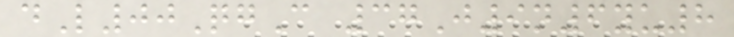dL00QgC 37J9n6yu8
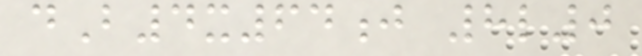dB4x64j 8l0
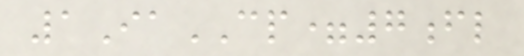1IaCP=7fl
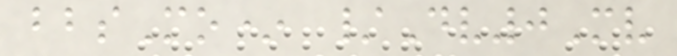bbsMo* /Dv0Mv
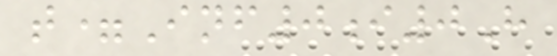t=Inf0i0H
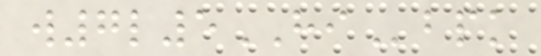w7l5HIbpk
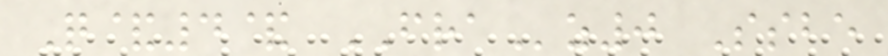Q&4& FRAz0 Ssbe
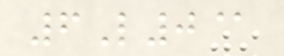6L0@
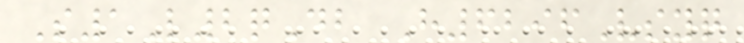S1L2qDb H6296Vsyq
